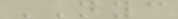NYC
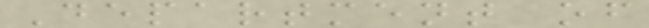Department of
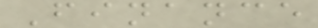Finance
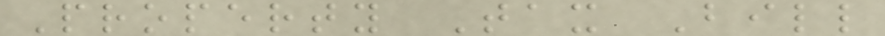Property Tax Bill
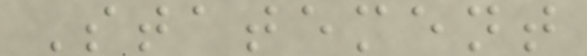Statement
